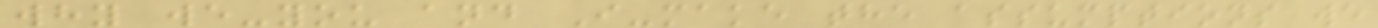why we-you and I-make the assumptions we
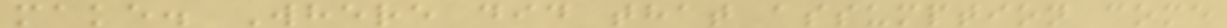make. Where did that assumption come
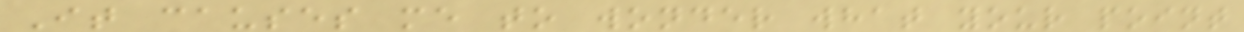It causes me to wonder what your point
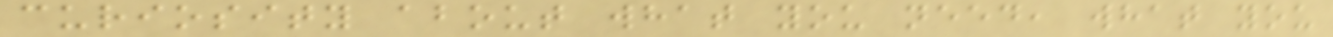curiosity about what you need, what you
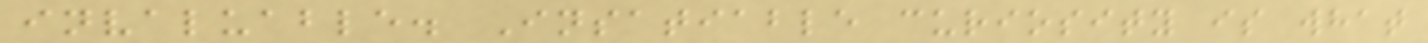invaluable. Insatiable curiosity is what
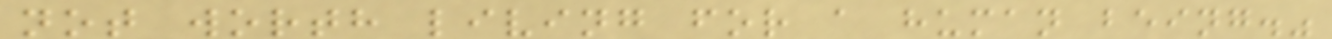not worth living for a human being."
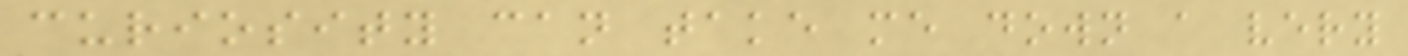curiosity can take me down a very
